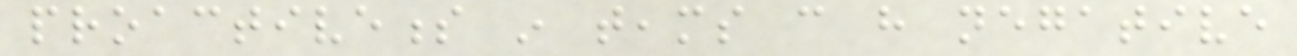proactiveness in teams can have negative
